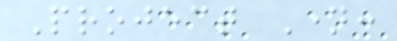Project Name:
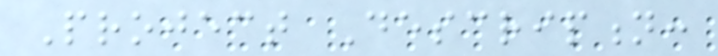Project Description:
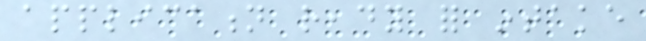application ready for intake
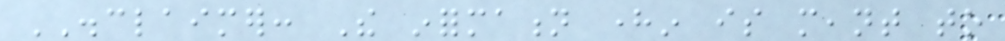DISCLAIMER: The information herein is meant to
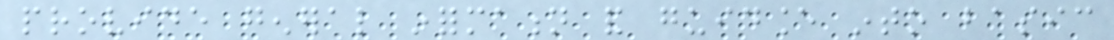provide general information and guidance into basic
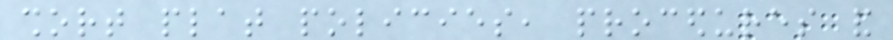short plat policies, procedures and
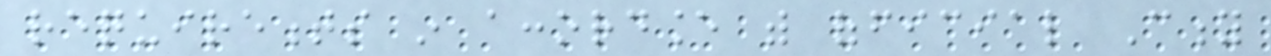requirements in accordance with official City
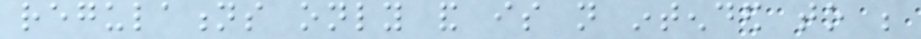regulations only and is not intended to be
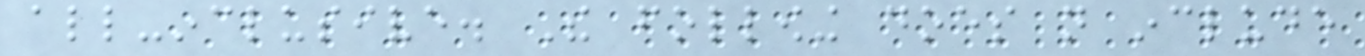all-inclusive. The following does not include
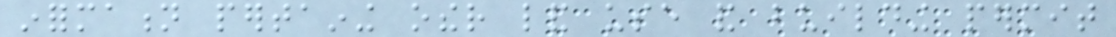information pertaining other land use and building permit
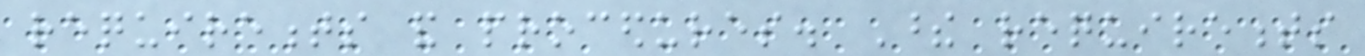requirements and procedures. These requirements
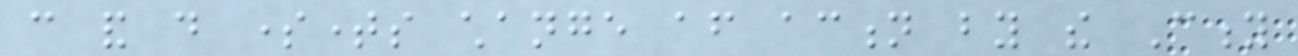can and do sometimes change after action by the City
